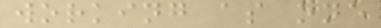working as one
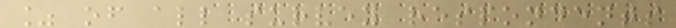% of all survey respondents
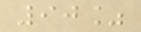90%
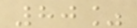80%
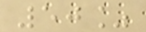50%
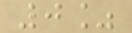0%
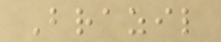Brazil
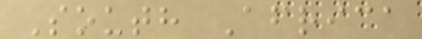South Africa
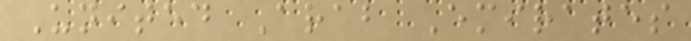United Arab Emirates
